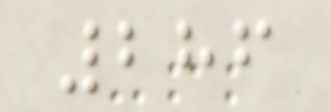286
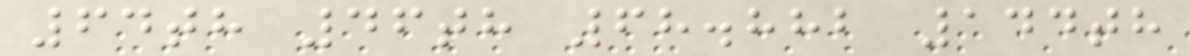64th 46th 68.882 144th
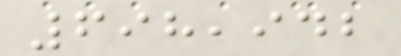698,942
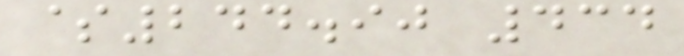$244.90 434
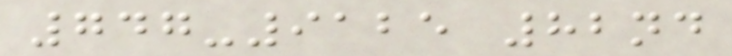747-9125 82nd
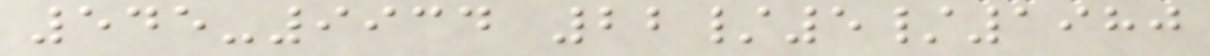545-9934 22/5/1980
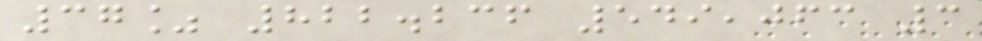37% 822.236 549,063 3
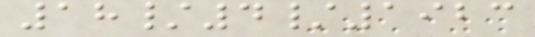18/4/1923
